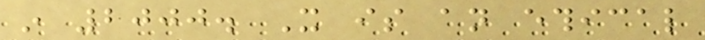in 2000. It is an ethical
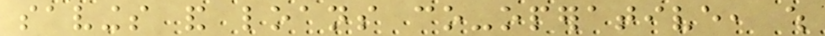savings and loans co-operative, which
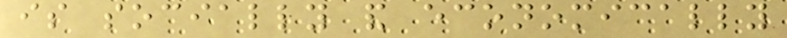is socially and economically
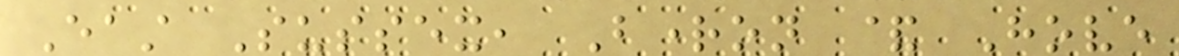East Sussex, Brighton & Hove
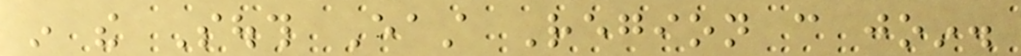in the South East Region can join.
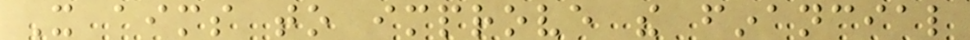It aims to improve the financial
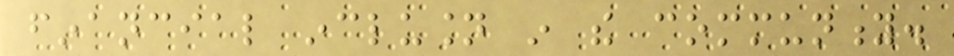financial inclusion in the community.
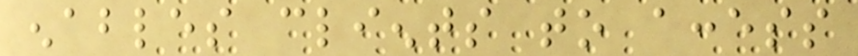enables clients to access
